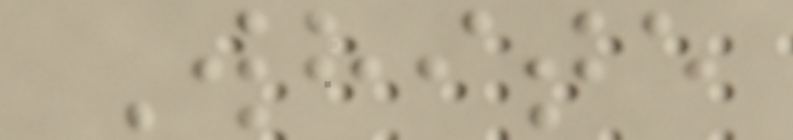White
